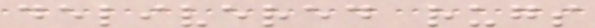delivered rugs
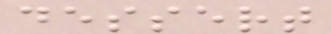dessert
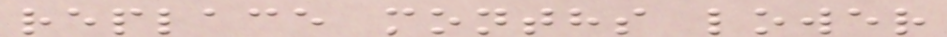replace months lower
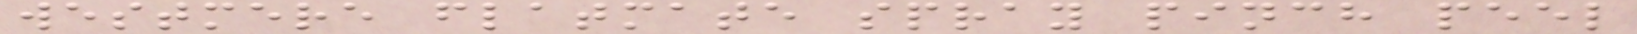westmere flatmate spray pinch peel
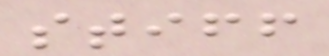stiff
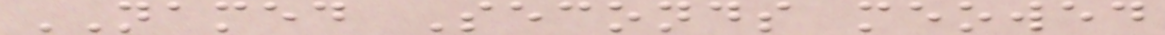NAMED Seconds meowed
